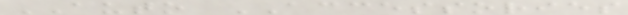AUTO ACCESSORIES
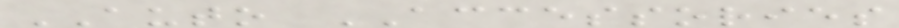AUTO ACCESSORIES
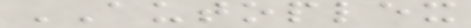AUTOPLEX
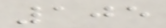105
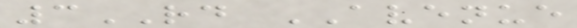3RD AVENUE
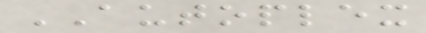AUTOPLEX
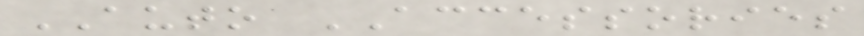AUTO ACCESSORIES
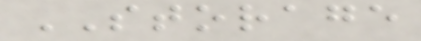STORAGE
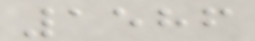1586
